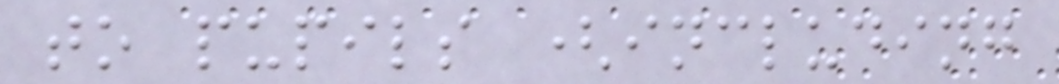to pupils (including
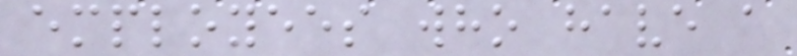employees who have a
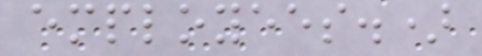employees.)
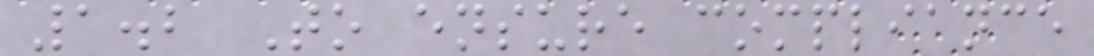1.2 To ensure compliance
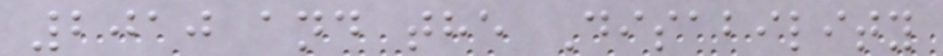2010 and the Disability
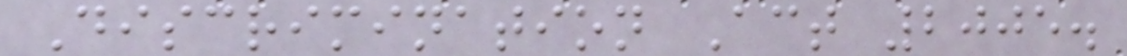Discrimination Act 2005.
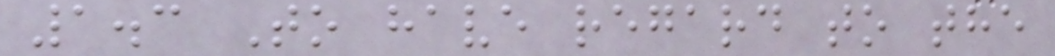1.3 To have regard to the
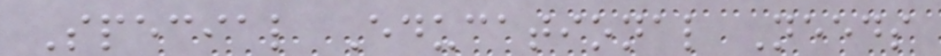Special Educational Needs
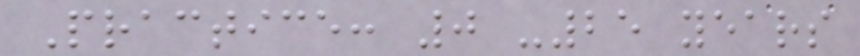Practice: 0 -25 years
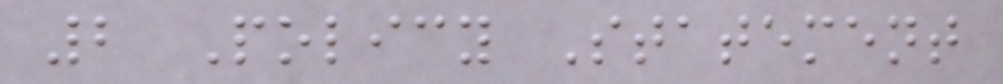2 Policy Statement
